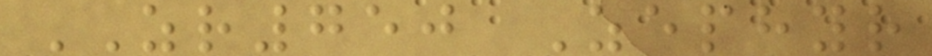ZR750 Zephyr
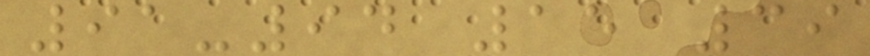91-94 15 39
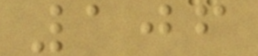106
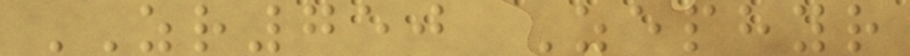ZR750 Zephyr
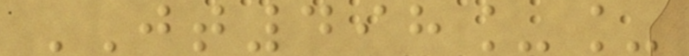JT498__
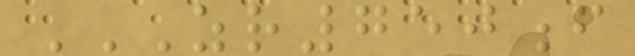ZR750F
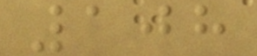108
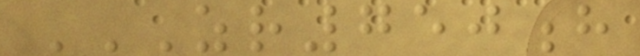ZR750H
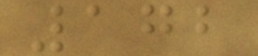172
